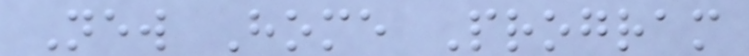New Home Program
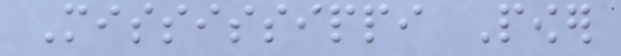Mississippi Power
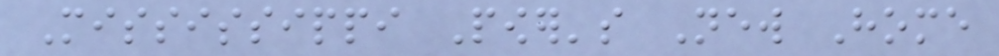Mississippi Power's New Home
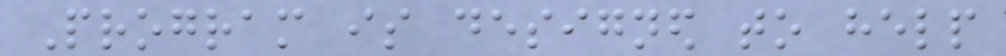Program is designed to help
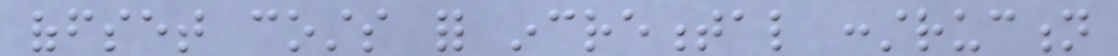offset costs for incremental construction
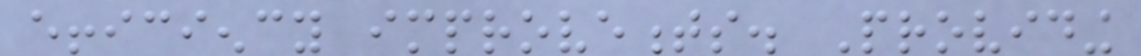efficiency improvements. Providing
